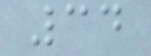34
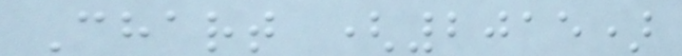Chart (2015)
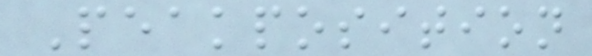Peakposition
